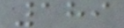189
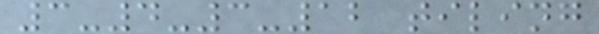3-4-3-12 tiling
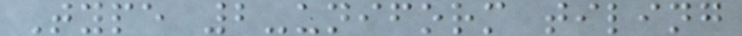Type 2-uniform tiling
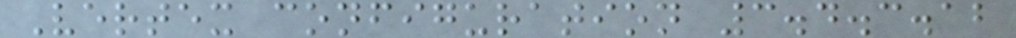Vertex configuration 3.4.3.12
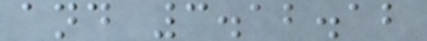and 3.12.12
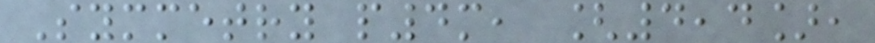Symmetry p4m, [4,4],
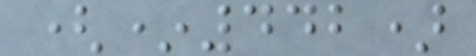(*442)
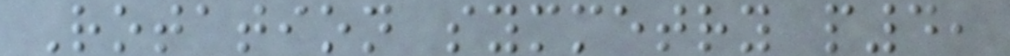Rotation symmetry p4,
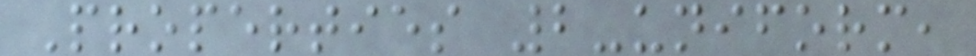Properties 2-uniform,
